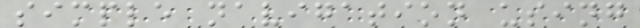simple navigation using
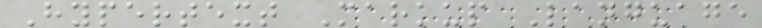Hypertext Markup Language
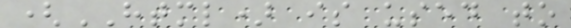(HTML) is used to
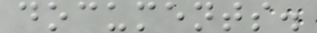documents.
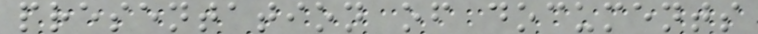presentation of documents
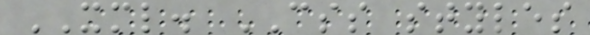XML. CSS styles
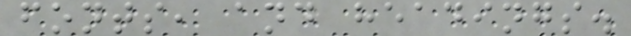fonts, and headings.
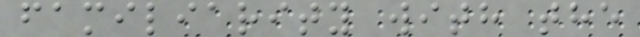familiarity with the
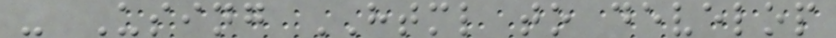- Using HTML to develop
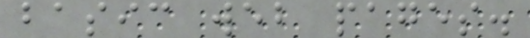basic web pages.
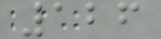126
